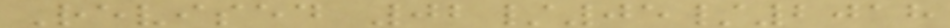Revised 02/05/2018
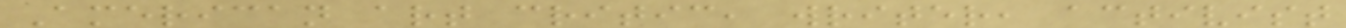American art critic, writer, activist
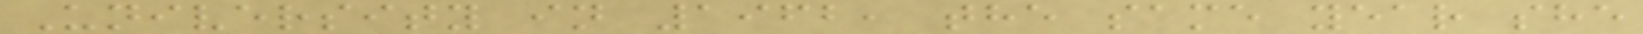University in 1962, the same year she
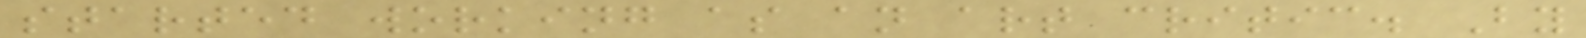started working as an art critic. By
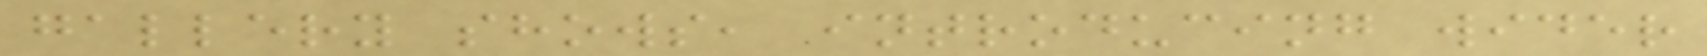gallery shows, introducing wider
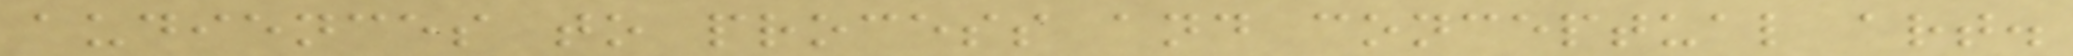audiences to process and conceptual art.
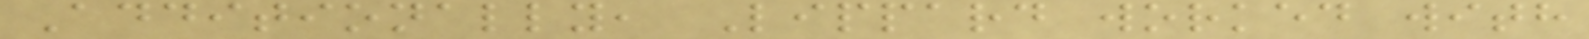Additionally, Lippard worked with
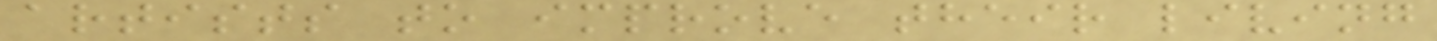artists to improve their living
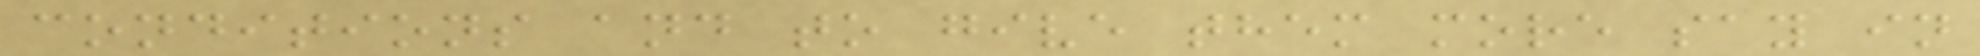conditions and to give them more say in
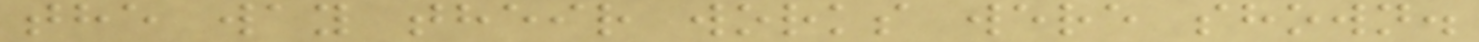the way their works were shown.
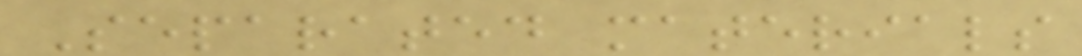Separated materials
